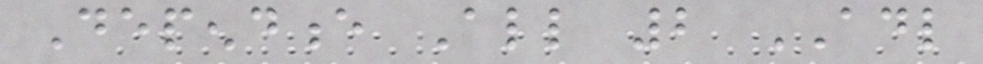Dependence All 2 ADL
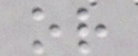or
